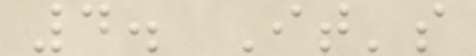4. It's
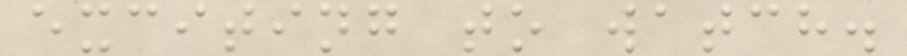exciting to watch.
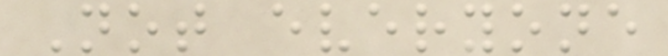Not everyone
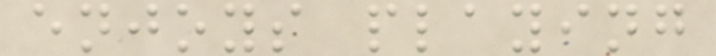enjoys playing
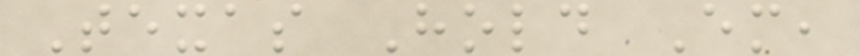Texas Hold Em,
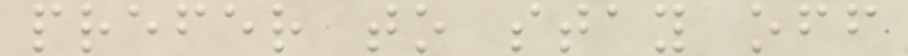prefer to stay off
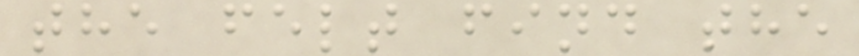the felt find the
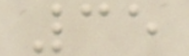35
